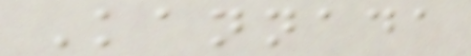Kannada
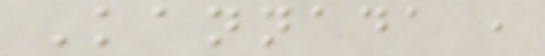Kannada ,
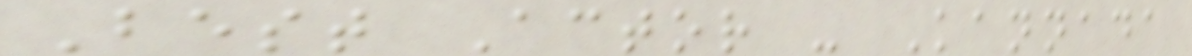Best Actor - Kannada
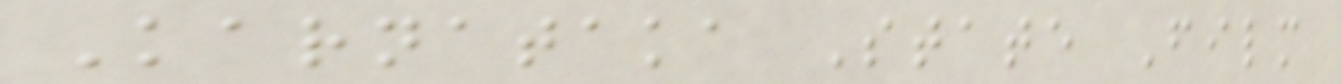Karnataka State Film
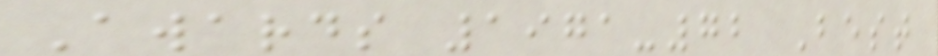Awards 1971-72 Best
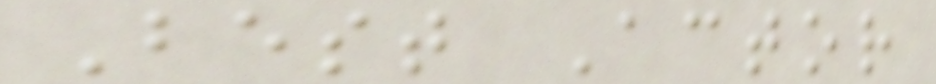Best Actor
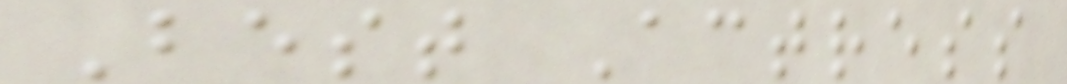Best Actress
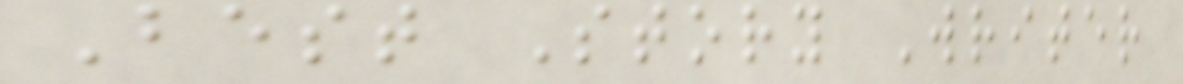Best Story Writer
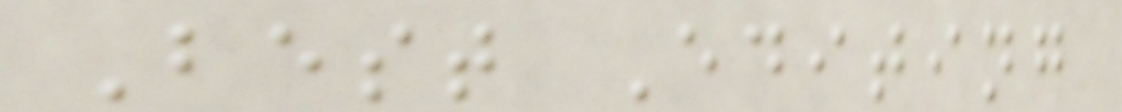Best Editing
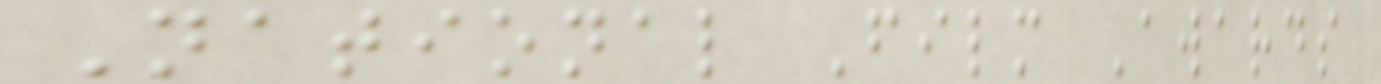National Film Awards
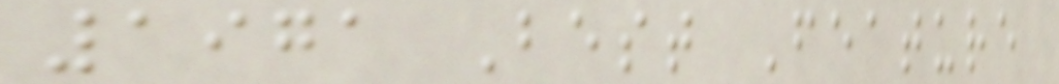1971 Best Feature
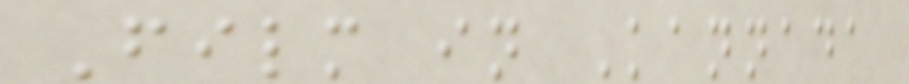Film in Kannada
